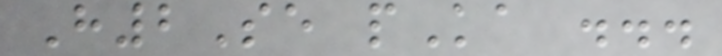H2Se pKa ...
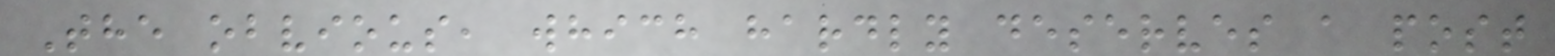The obvious, which hardly deserves a post
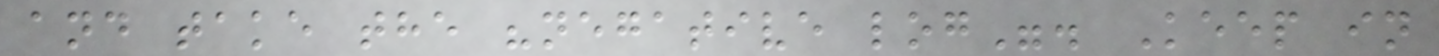and take the "negative log". Keep in
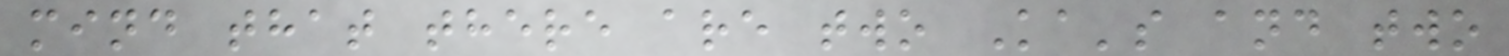mind that there are two Ka's and two
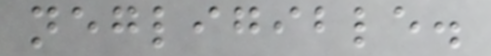negligible.
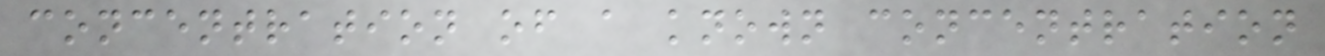concentration of a known concentration
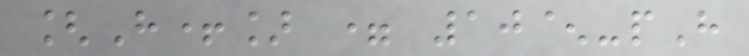[H+] = 10^-pH
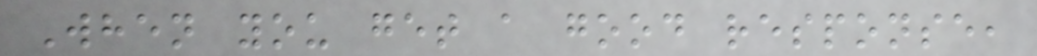When you get a good response,
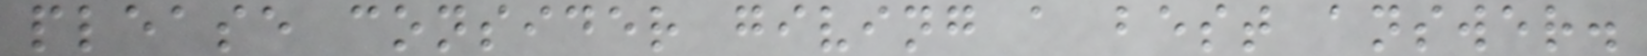please consider giving a best answer.
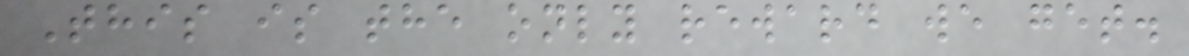This is the only reward we get.
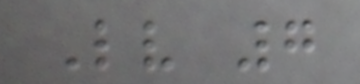Lv 7
